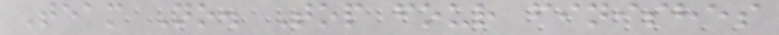Team No. Top four finishes
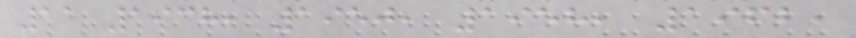11 1938, 1950, 1958, 1962,
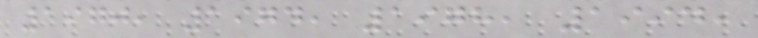1970, 1974, 1978, 1994,
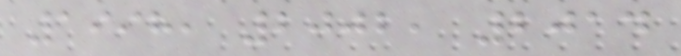1998, 2002, 2014
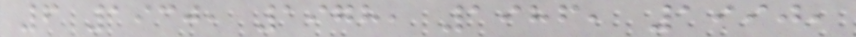6 1930, 1978, 1986, 1990,
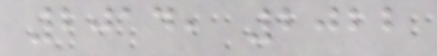2014, 2022
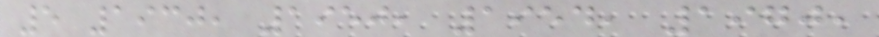5 1930, 1950, 1954, 1970,
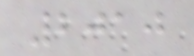2010
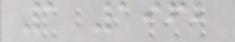1 1962
